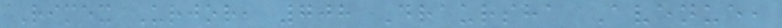Rimex Urjor, 708 Draursha Avenue,
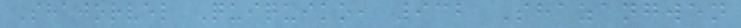Shajorvel Quiquiko, 932 Shazangwen
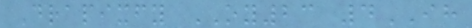Drapixfy OY23 4IH
